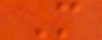M
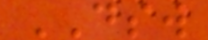DSW
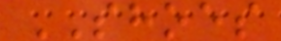SHOES
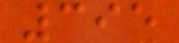395
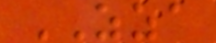ZZA
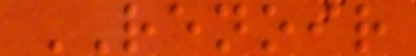RENOIR
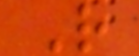R
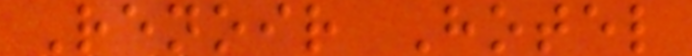Renoir Hotel
